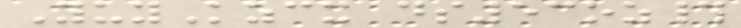YuyKzcx ds53oz#
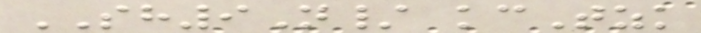SH9N/ kcTzk
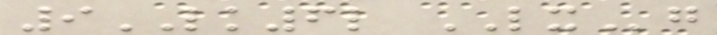9LK6l LXg
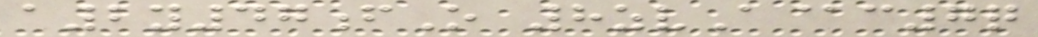a2y47fO 8zvA@c7q
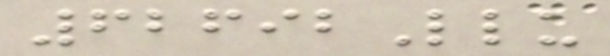62692Llu
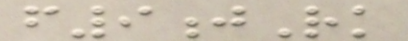f9jRk
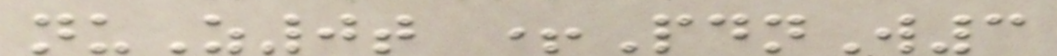nuZ0t +PdnW3
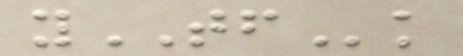yTFk
